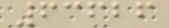63626
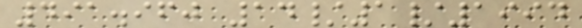491.960 14/1/1994
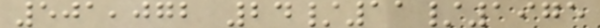501,072 24/11/1975
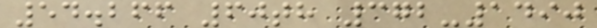54.266 60th 372-1490
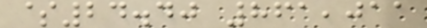$24.40 861,011
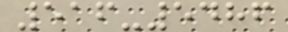516-5486
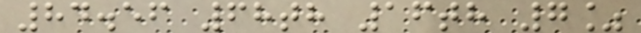84.56 68th 16th 7%
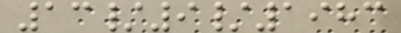13/9/1983
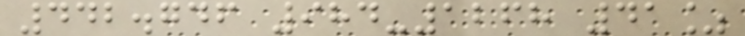442.746 984-1268 41%
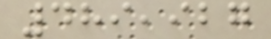489,927
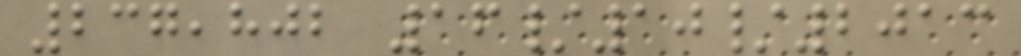237,802 16/10/2013
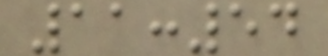11:54
